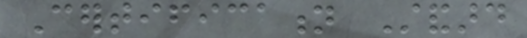Certification Standard
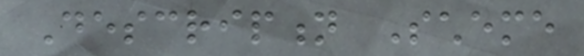Description Scheme
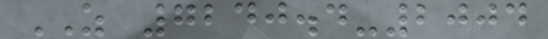AS 7240.4-2004
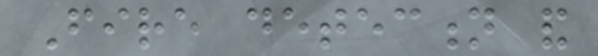Fire detection and
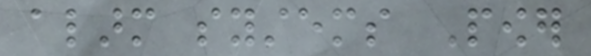alarm systems Power
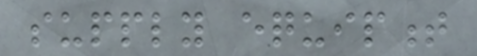supply equipment
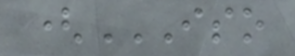(ISO
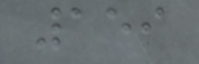159
